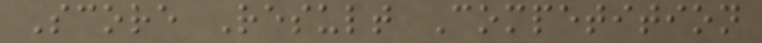Score Result Competition
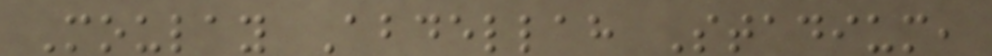Moulay Abdellah Stadium,
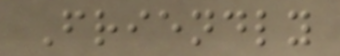Friendly
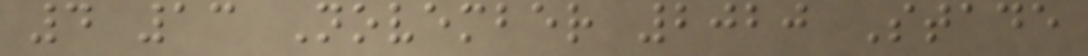4 13 November 2020 Stade
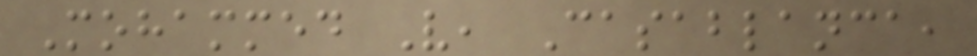Mohammed V, Casablanca,
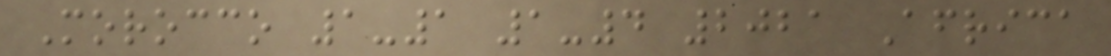Morocco 1-1 1-4 2021 Africa
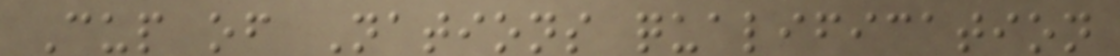Cup of Nations qualification
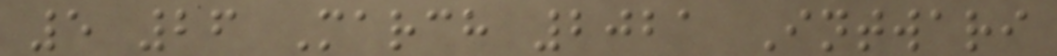5 26 March 2021 Intwari
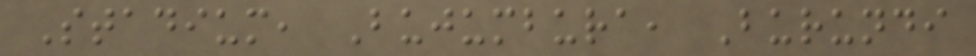Stadium, Bujumbura, Burundi
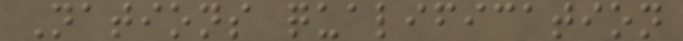Nations qualification
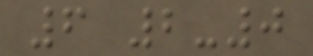6 2-0
